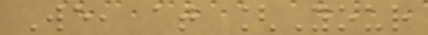We, at [Your
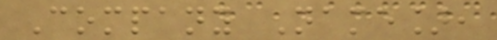Company Name],
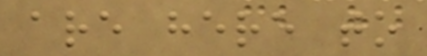are here to
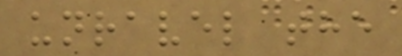unravel the
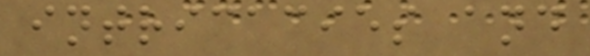intricacies and
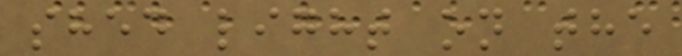shed light on the
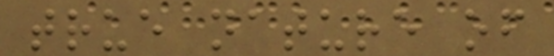true nature of
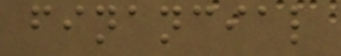financial
